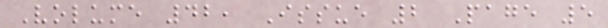Volume 42, Issue 2 Page 5
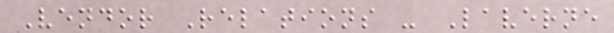Vendor Relations - Laverne
